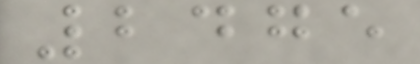2475
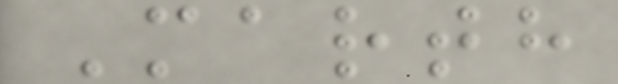Marth
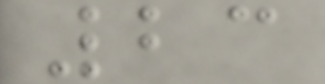23
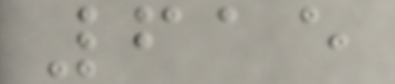615
